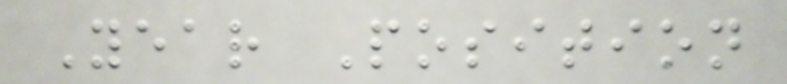Year Position
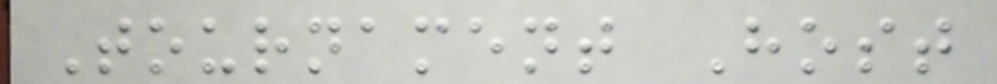Tournament Host
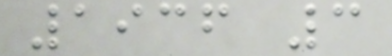1936 3
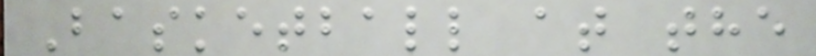Basketball at the
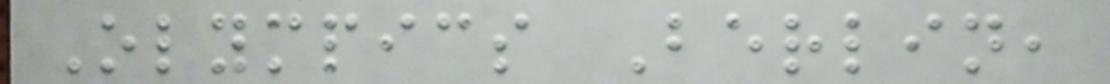Olympics Berlin,
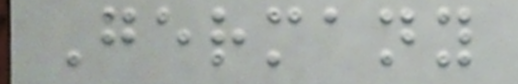Germany
